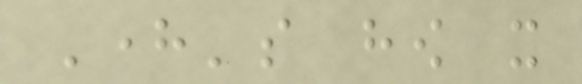Here's how it
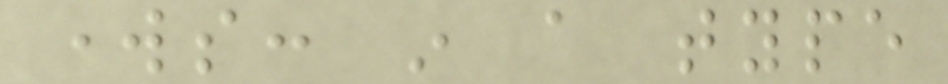works: in a type
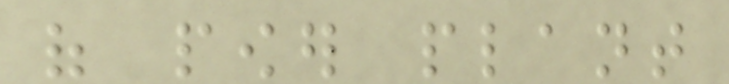of power plant
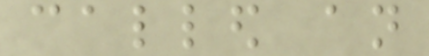called an
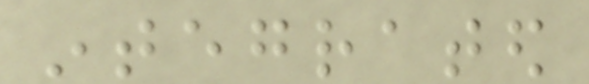integrated
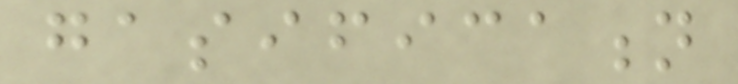gasification
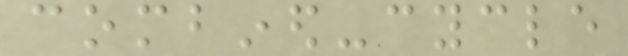combined-cycle
